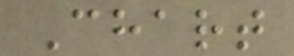Chart
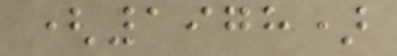(1978)
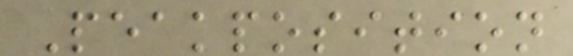Peakposition
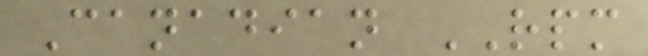Canadian RPM
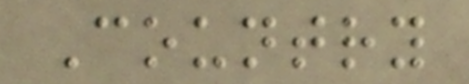Country
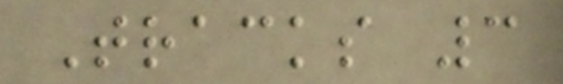Tracks 3
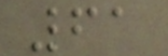61
